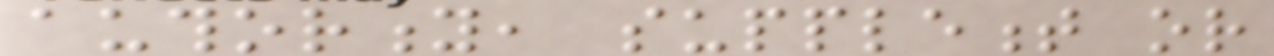authority, supplement or
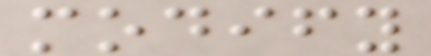modify
